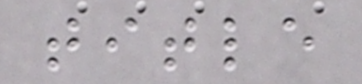title
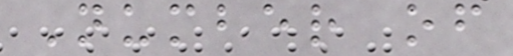Number of
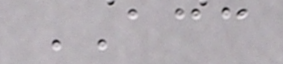ACC
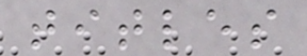titles
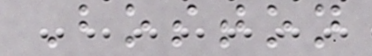Boston
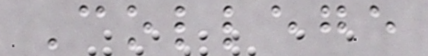College
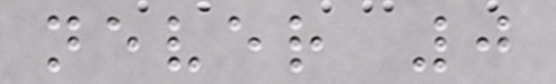never 0
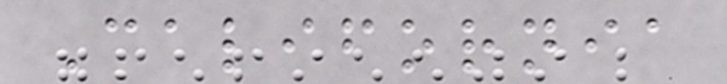California
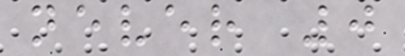never 0
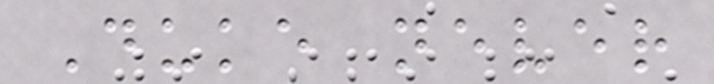Duke never
